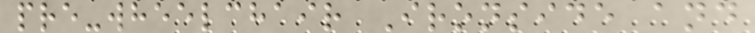pre-wheelchair Ironside and
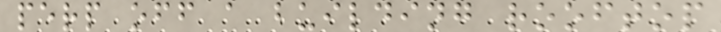perp off a building rooftop
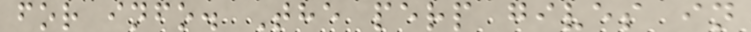for info. The perp gives in
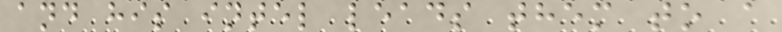and his intel leads them to a
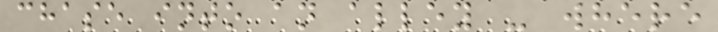chase into an alley - where
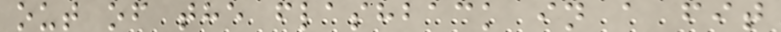out of the flashback in a fit
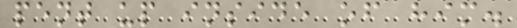pent up inside of him.
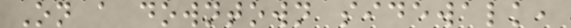On a downtown sidewalk,
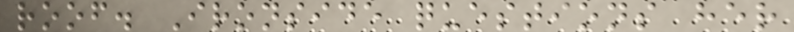roof. Ironside questions her
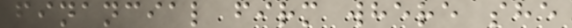financial firm where she
